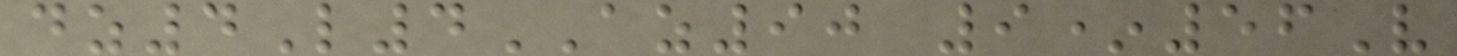dz4L4AZ90 9*56V
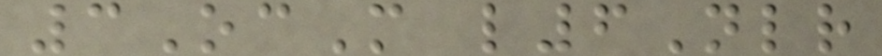3OcM l6Nlr
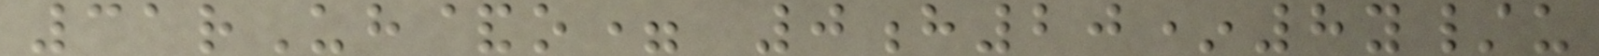31rUh&o= 0h20*8y/u
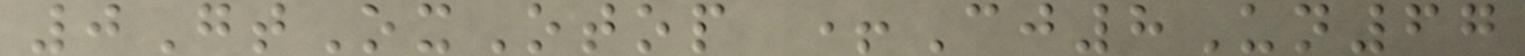0GtOxOtop +Cj8Un67
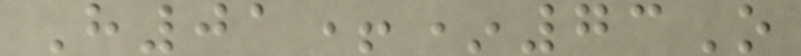H01+*73O
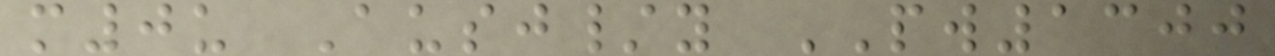m0u Ausj/y PW1300
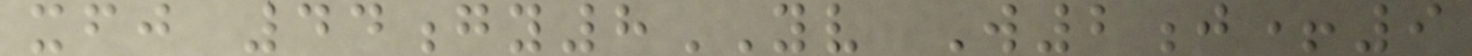xfj 44gy8YV W2j+9
